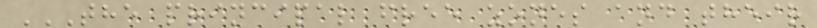THE PRINCIPAL FREE ZONES AND THEIR
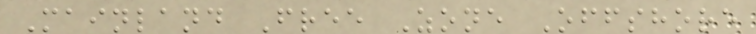Mainland Free Zone Offshore
